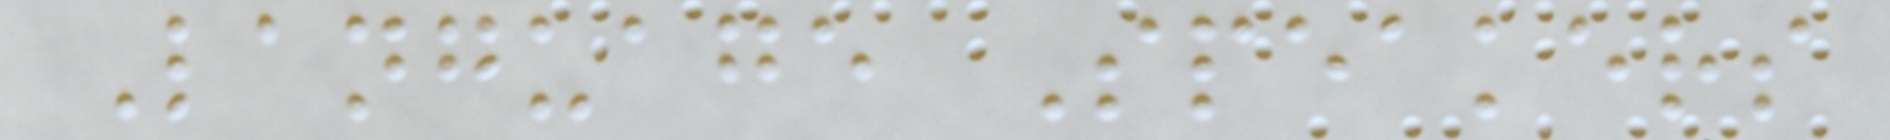Language Speakers
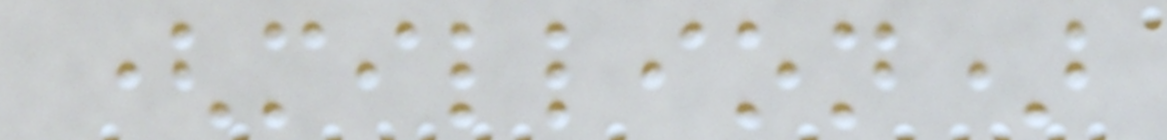(million)
